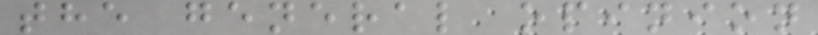the general opinion
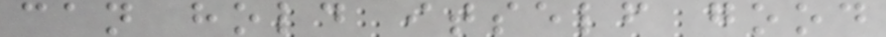can hold itself good
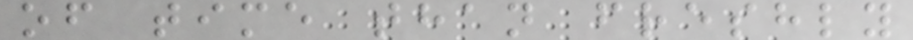of time than freshly
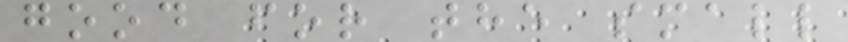good for the small
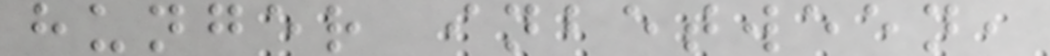hunger inbetween,
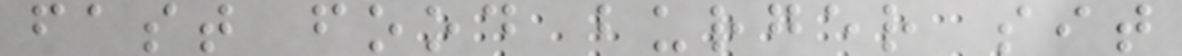fast food burger sit
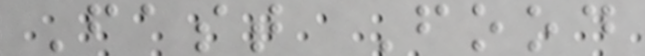Fast Food
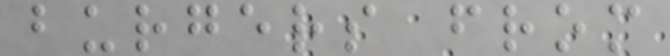burgers from
